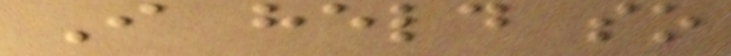I held so
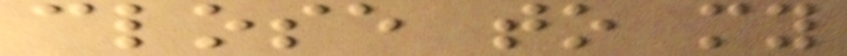close to my
